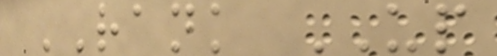RANK UP
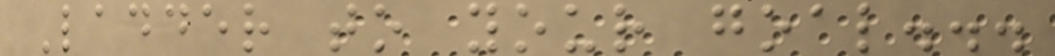Ladder to your goal...
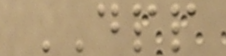DPP
